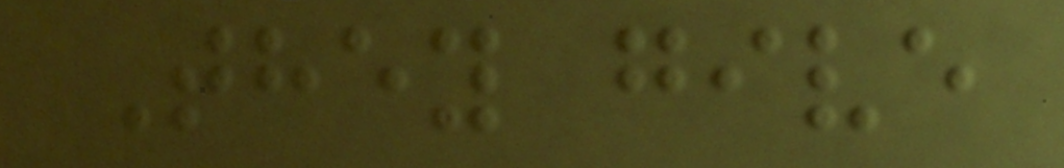They give
